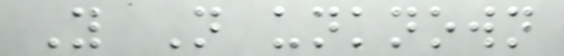Y N unknown
